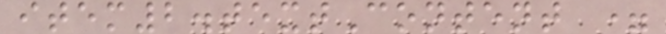item2.textContent =
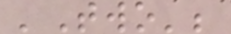'Two';
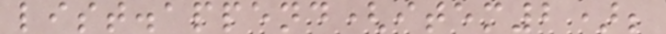list.append(item2);
